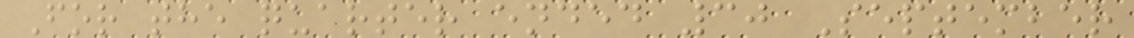For the quarter ended 30 September
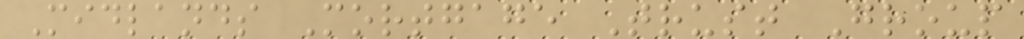Midlands Mortgage Trust Group
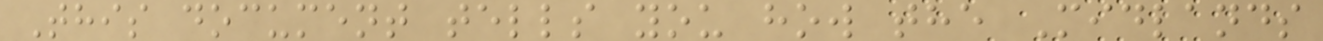This document tells you how the Midlands
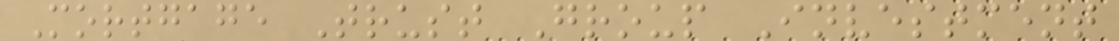Mortgage Trust Group Investment
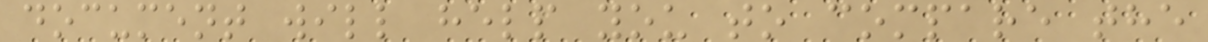document will help you to compare the
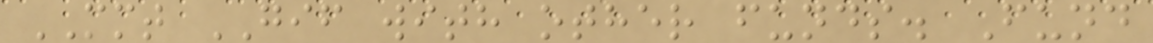MMT GIF with other funds. Fund
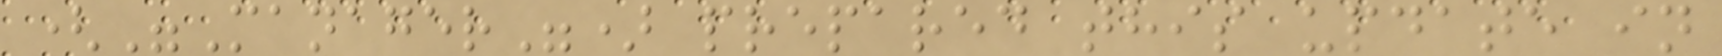("Manager") prepared this update in
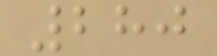280
